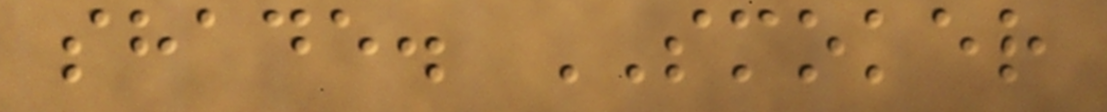shade. SMOKER
